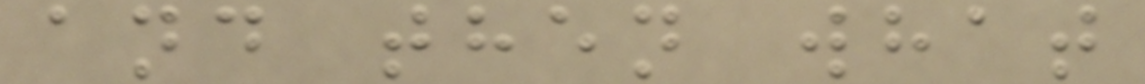and then what
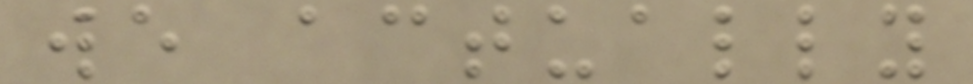we actually
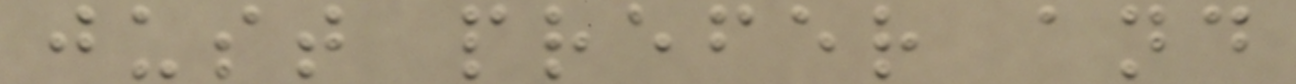just prefer and
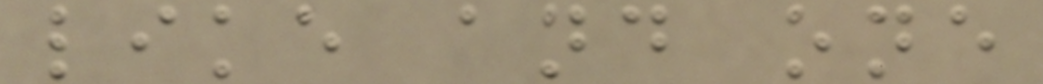like and one
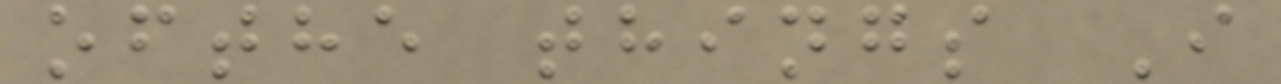ofthe things I
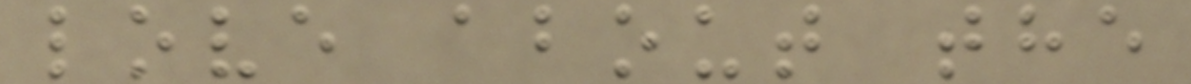love about the
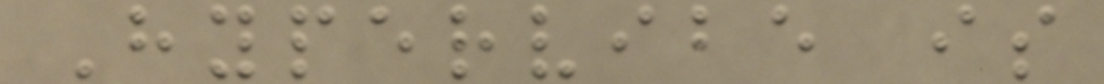Hypervibe is
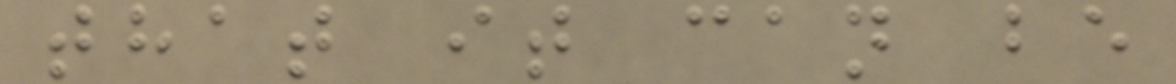that it can be
